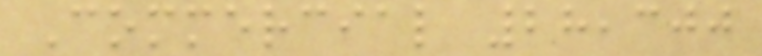Commercial 28,300
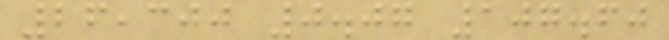26,300 0.07 107.60
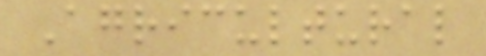Agricultural
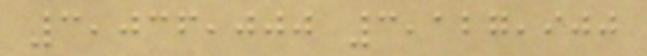3,036,000 3,127,900
